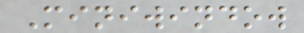Miniwindow
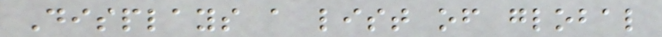Displays a list of global
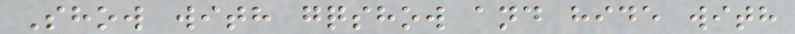Show with gqshow and hide with
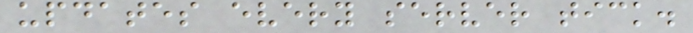updates every server tick.
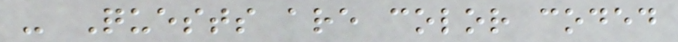- Quests are color coded
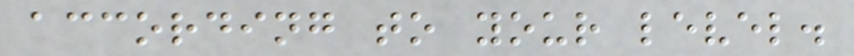according to your level.
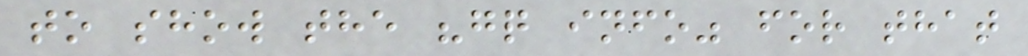to show the "gq info" for that
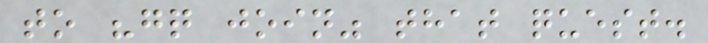to "gq join" that quest.
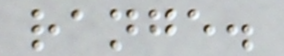range.
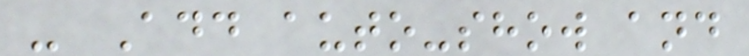- Add auto-show and
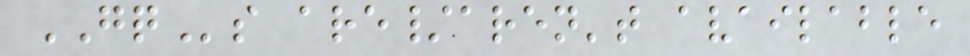GQs are/aren't available
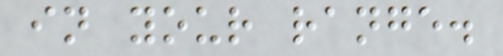in your range.
